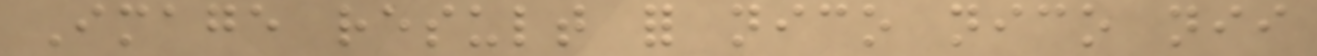Image result for nico nico nii
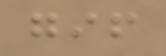gif
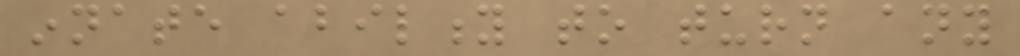innate ability to turn any
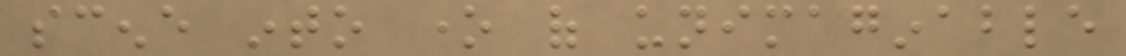scene into one of unimaginable
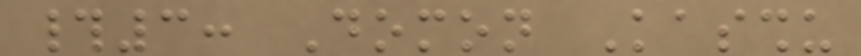#3: Domon Kasshu
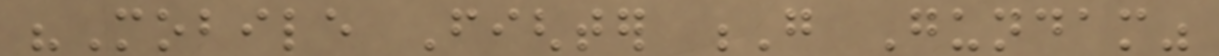"Mobile Fighter G Gundam"
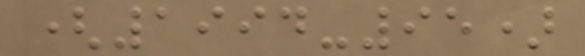(1994-95)
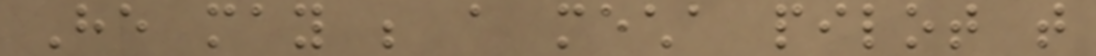He may be a mecha pilot that
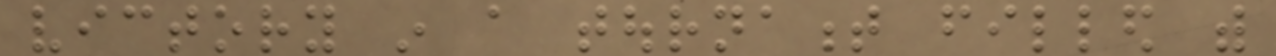victory in a tournament filled with
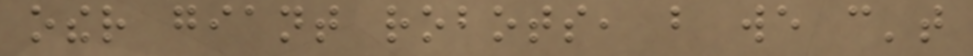other giant robots, but we can't
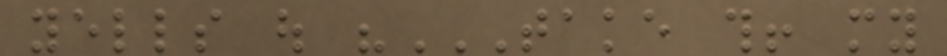yells out "TAKE THIS! MY
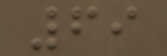69
